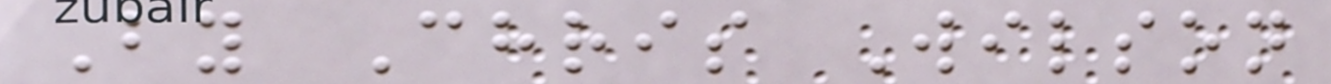By Chris Wilson
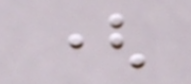(
